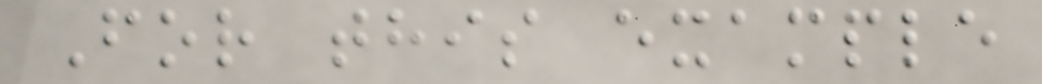For this example
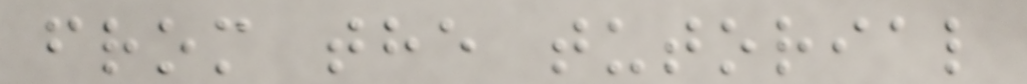from the tutorial
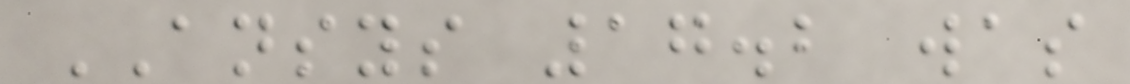ANSYS 17.2 was
